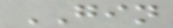GIN
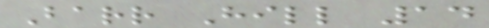Barr Hill 14
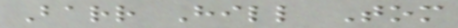Barr Hill Tom
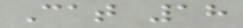Cat 18
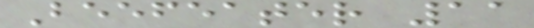Beefeater 11
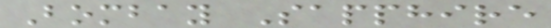Bombay Sapphire
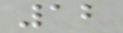12
